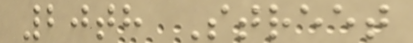20th Street
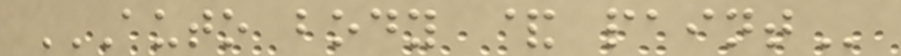AUTO BODY & PAINT
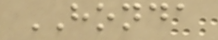HONDA
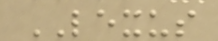LEXUS
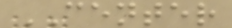CENTER
